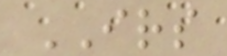IRS
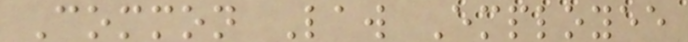Common Law Employee
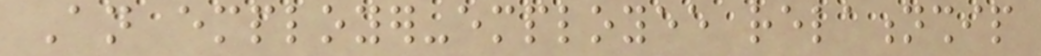An employer-employee relationship
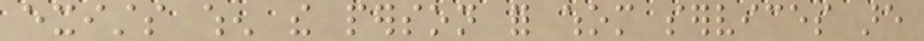exists when the person for whom services are
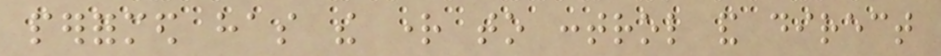performed has the right to control and direct
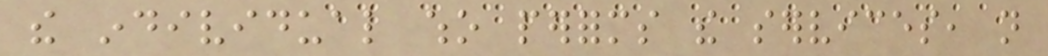the individual who performs the services, not
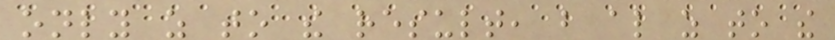only as to the result, but also as to the
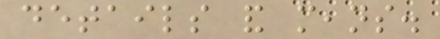details and means.
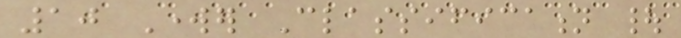10 Worker Classification |
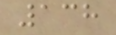138
